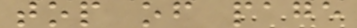top of page
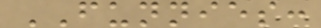FUNNIES:
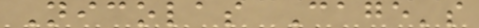Nicolas Cage's
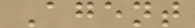Agent
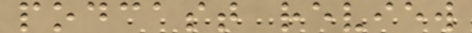podcast review
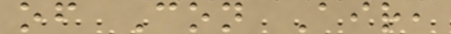of Con Air,
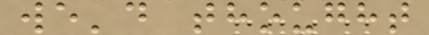we'd thought
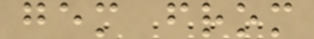gem from
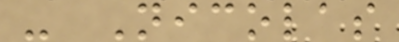- Nicolas
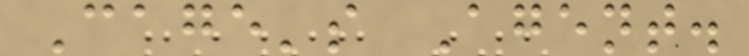Cage's Agent.
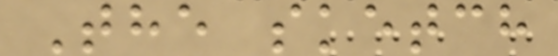The sketch
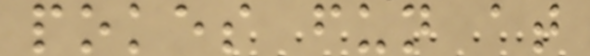pokes fun at
